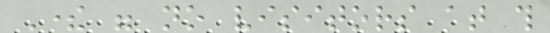There were no visitors at this
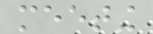meeting
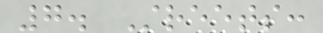7. Streets:
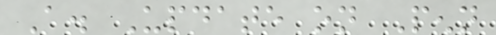A. Update on Penn
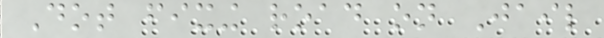Dot fixing road on Jail
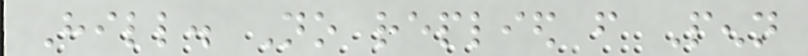Hill. No replied from Penn
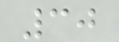30
